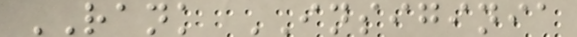RANK INSIGINIA
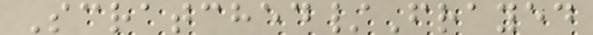Scratched/Frayed
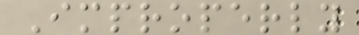Improperly
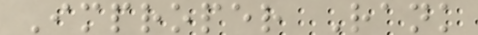Improper Rank
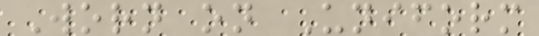Worn on Uniform
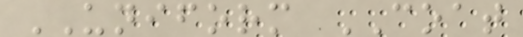UNIFORM COAT
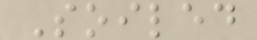Soiled
